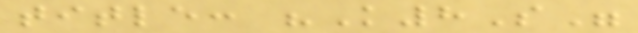title: "K8S"
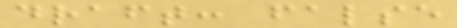draft: false
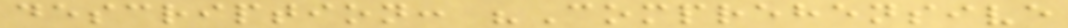description: "Comprehensive
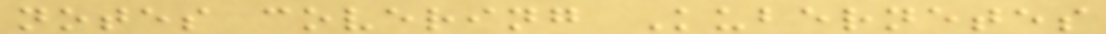notes covering Kubernetes
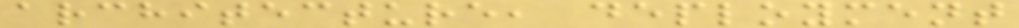architecture, deployment
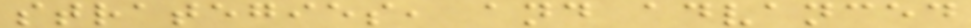strategies, and advanced
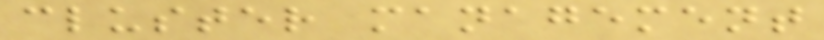cluster management
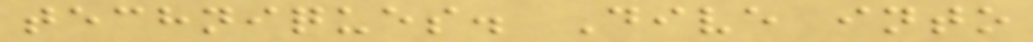techniques. Dive into
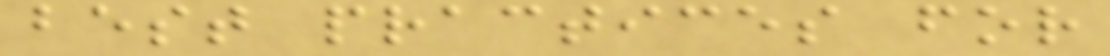best practices for
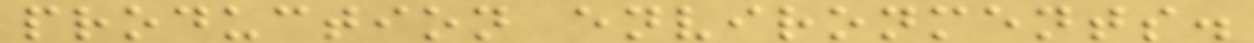production environments.
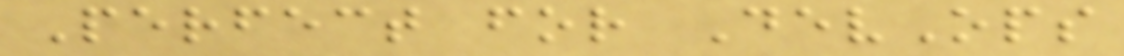Perfect for DevOps
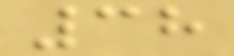38
